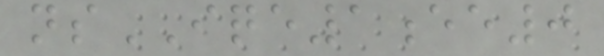nsIQE1ee0
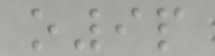o9p
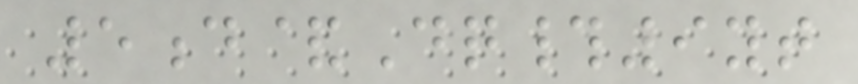5d&Dq#9yt
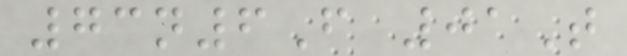73n6F 01T
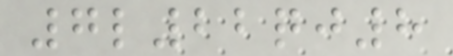7l22qj8
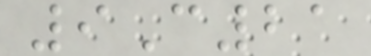9C21
